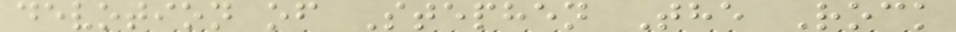devotion of Stephen The Rock
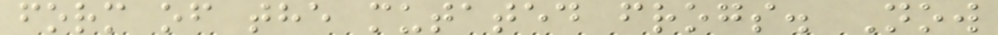form of the mutated frogs. Now
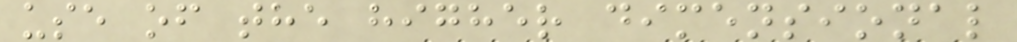use of the higher dimensional
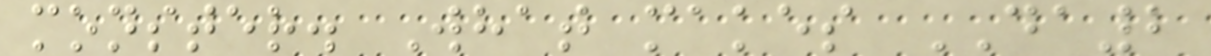monster. What makes DA2
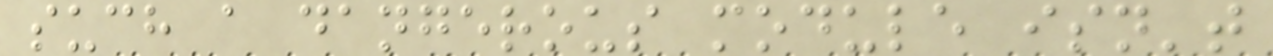such a dangerous module isn't
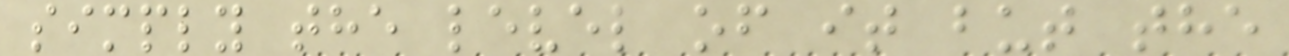simply the level of it but the
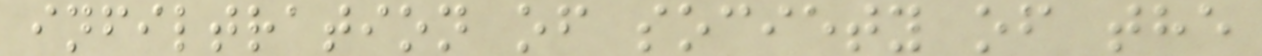infiltration of society of the
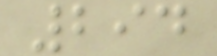294
